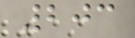203
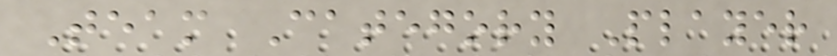Team Category Player
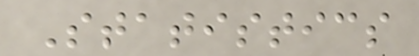Statistics
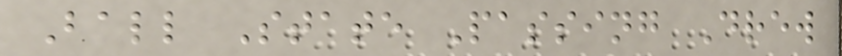Ball State Passing Drew
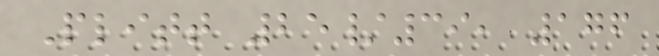Plitt 25/39, 176
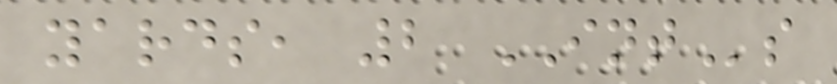yards, 2 INTs
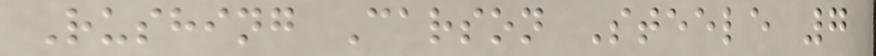Rushing Carson Steele 7
